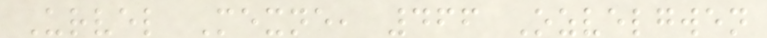Urvel Mexne, 466 Ozvelgwen
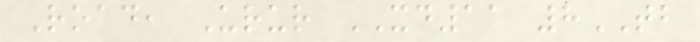Road, Urur XD11 8TB
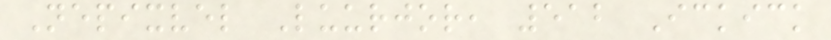Nepixvel Luurjor, 512 Ickick
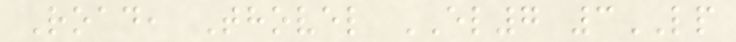Road, Thovel EL7 3LP
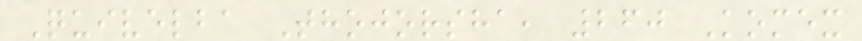Quivelba Thojorsha, 260 Komex
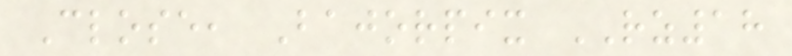Close, Bajorpix RZ18
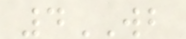4WB
